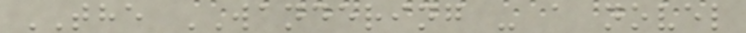THE WANDERING - a novel
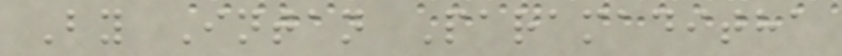By Intan Paramaditha
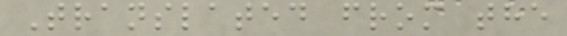Translated from the
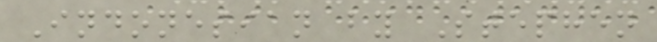Indonesian by Stephen
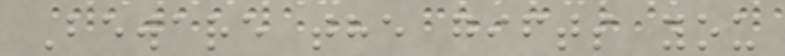Beware the gifts you
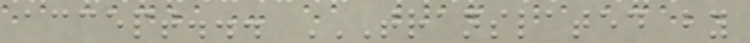accept... TRANSLATED BY
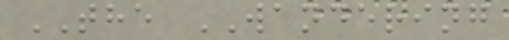THE WANDERING
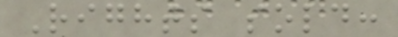Rights sold:
